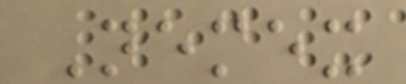Nemex
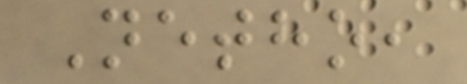Netho,
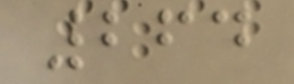264
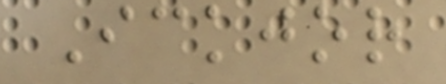Ickjor
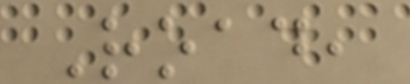Road,
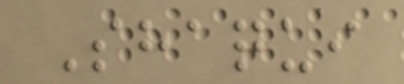Shaqui
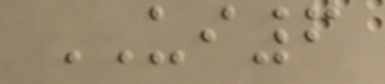UI6
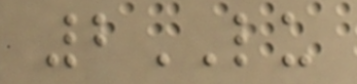2LU
